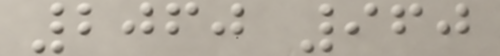2060 960
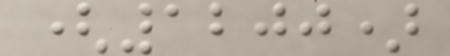(1200)
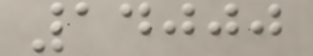14000
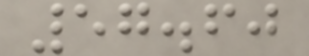57.60
